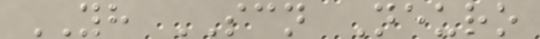YH SCN Neuro
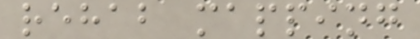rehab mapping
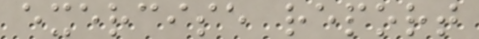exercise report
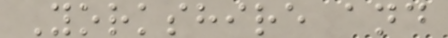Yorkshire and
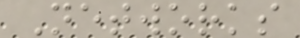Networks
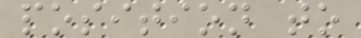position to
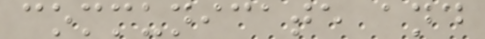communicate and
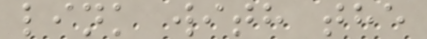link with the
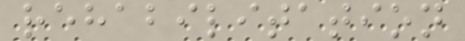rehabilitation
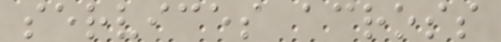services across
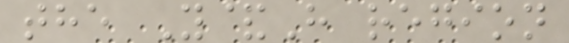the Y&H region
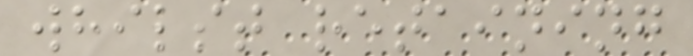whilst retaining
